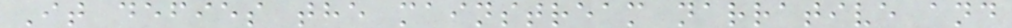It defies the mainstream narrative and
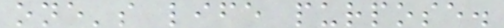one's life purpose.
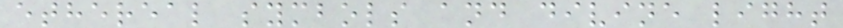ethereal symbols and divine light
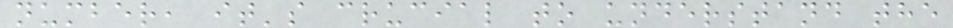number, it's crucial to understand the
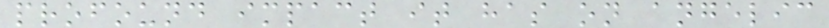profound impact it has on angelic
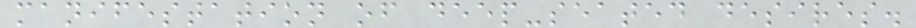manifestation of deep-seated desires.
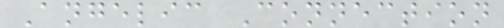Angelic Connection
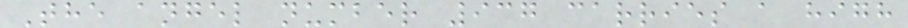The angel number 937 carries a high
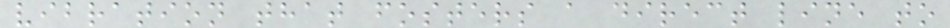vibration that fosters a direct line to
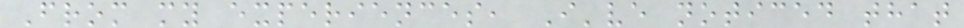From my experiences, I've noticed that
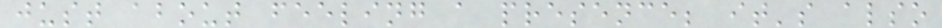just about feeling a presence; it's also
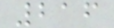216
